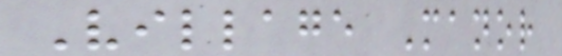Village Manor
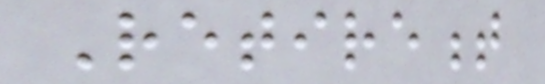Retirement
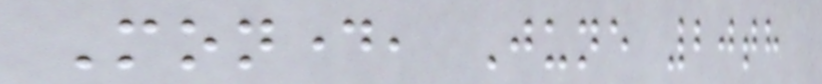Monday, June 20th
